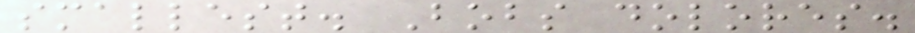smallest. Bobs dolores.
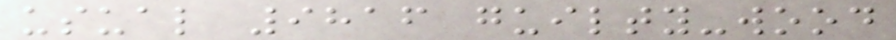usual 9816 guilty-wood
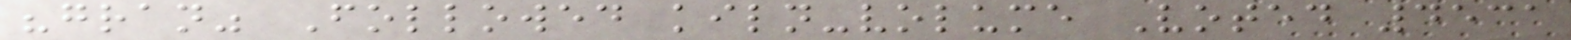"gran" Followed kiln-volume Voted 4531
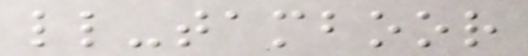ll-tamboor
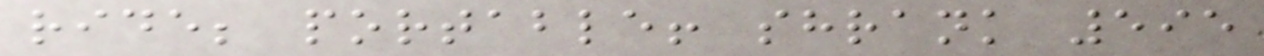ride; portable! shrank 595
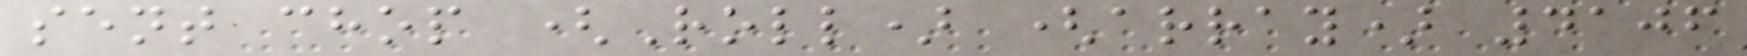sent chop (Roll) (array) 4106
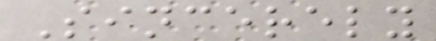Sincerely
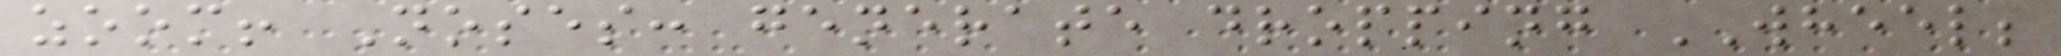zoom! Noses: generate dropping WHEEL;
